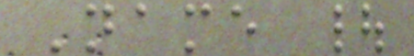Name |
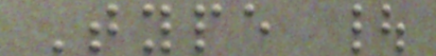Type |
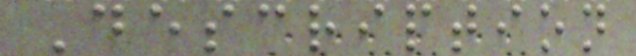Description
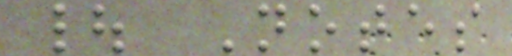| Notes
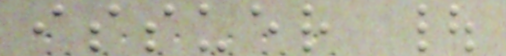issuer |
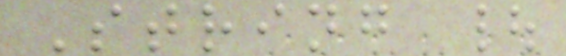String |
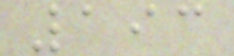193
